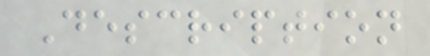Description
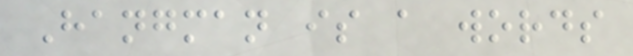Hangman is a words
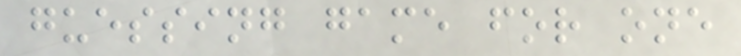guessing game for one
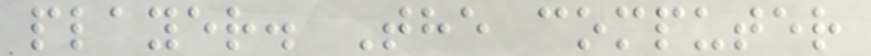player. The computer
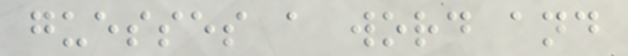guesses a word and
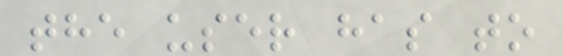the user has to
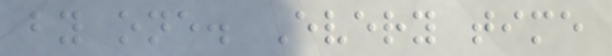by one. Every time
